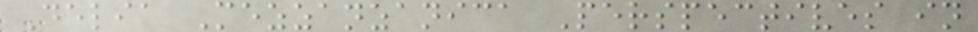Delia Mezzanzanica Perspectives in
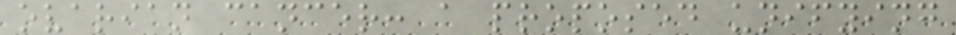ovarian cancer: a proposed unifying
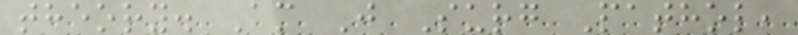theory. Am J Surg Pathol,
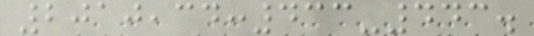2010,34:433-443.
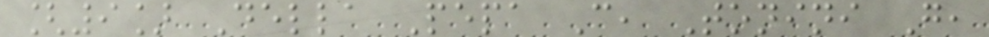[9] Della Pepa C, Tonini G,
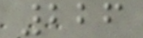226
